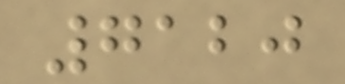7120
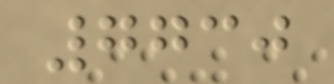7730
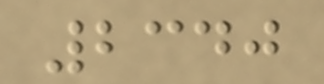2340
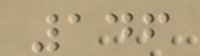146
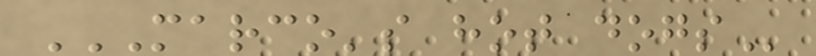MARCO'S HOT DOGS
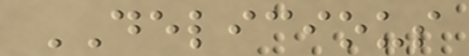DELICIOUS
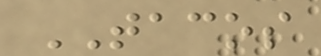TACOS
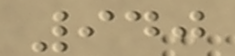940
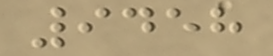9458
